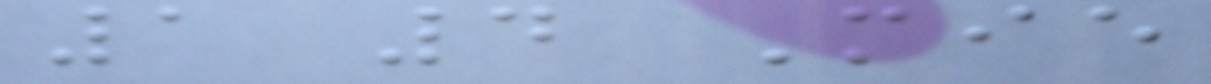1 4 Mie
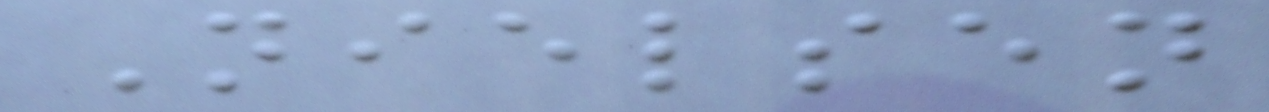Nielsen
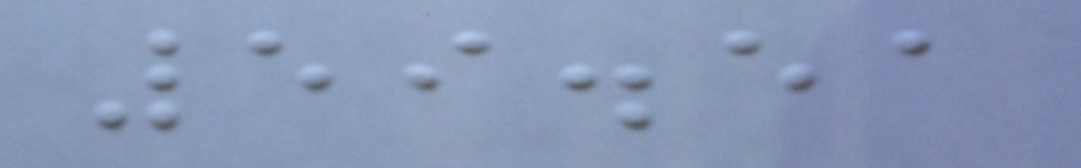59.51
